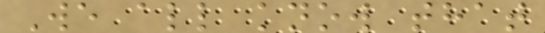We all know that
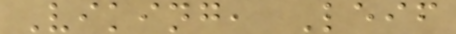Viking, Leif
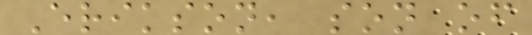Erikson, son of
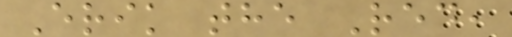Erik the Red,
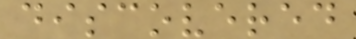discovered
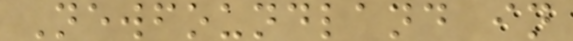Newfoundland in
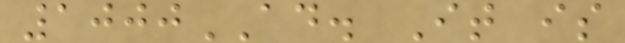1000AD. It is
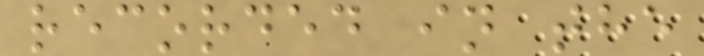recorded in the
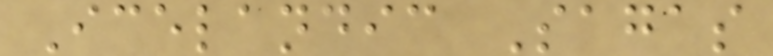Icelandic Sagas
